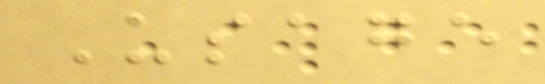Usage
